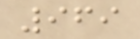969
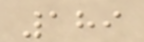189
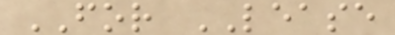FOR LEASE
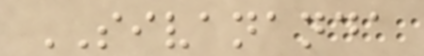SIVANANDA
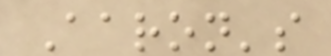Aaron's
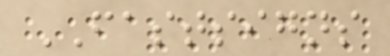FASTSIGNS
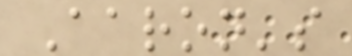Aaron's
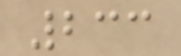233
